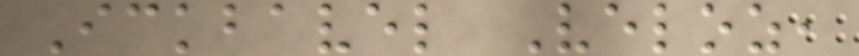Ickbavel Veloz,
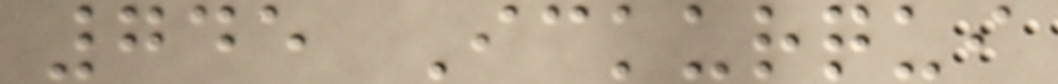745 Ickurqui
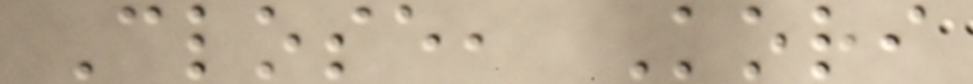Close, Kori
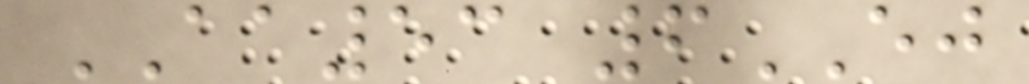AA53 6EJ
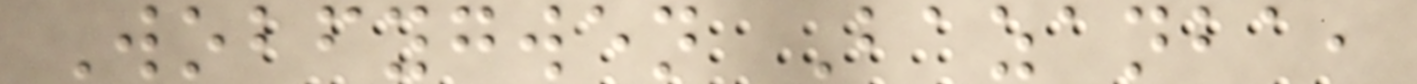Wobfygwen Bazanba,
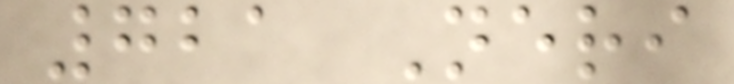721 Neri
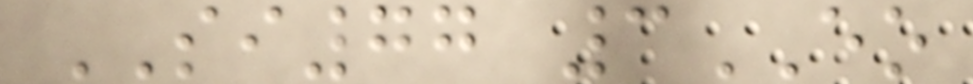SI77 3EO
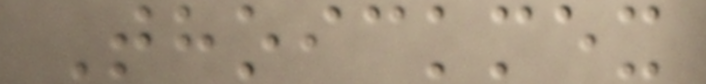Thoickmex
